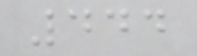444
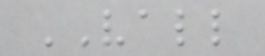VALL
